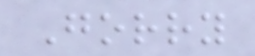Gorry
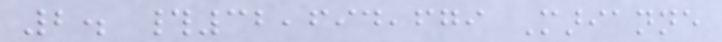2. #32,694,679 Marianne
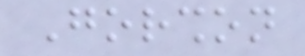Gorshon
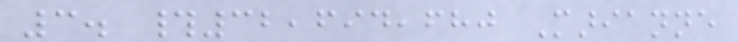3. #32,694,680 Marianne
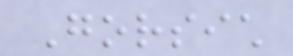Gorsich
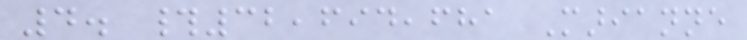4. #32,694,681 Marianne
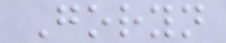Goryn
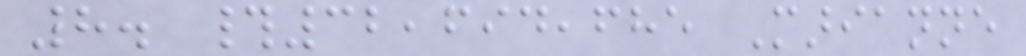8. #32,694,685 Marianne
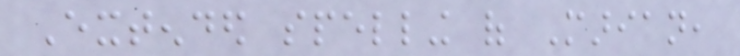Extended spelling of Marian,
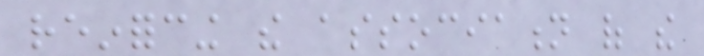reinforcing the association of the
